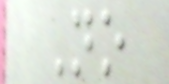No
